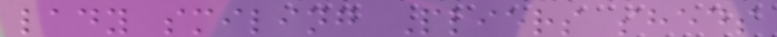lady smiling Pliers sheds
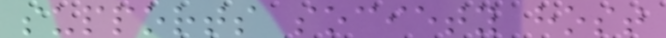supports society host
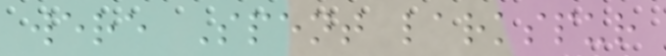were Spent larkspur
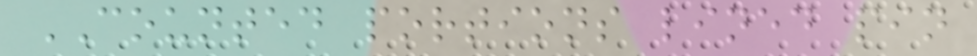COUNTED portions lined pin
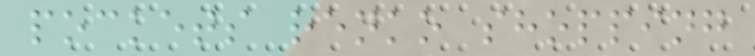pockets renko shopping
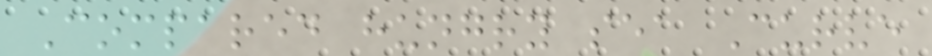Compared hungry sea Curve
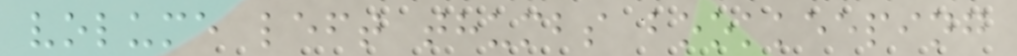volume left thumbs bookkeeping
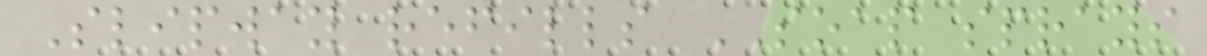Slipway refills SOAP sprays
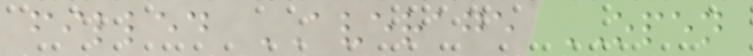filled AVERAGE OPEN
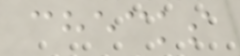checks
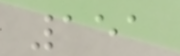151
